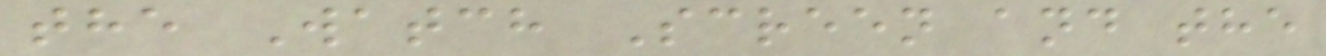the Watch Screen and the
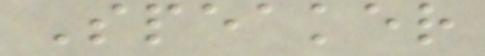Speaker
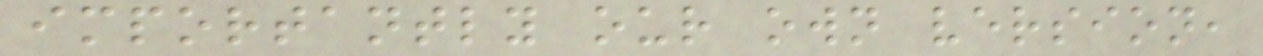importantly our own version,
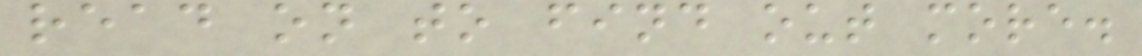read on to find out more.
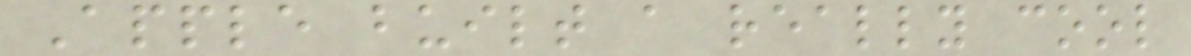Apple built a really cool
